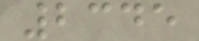2345
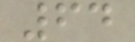64
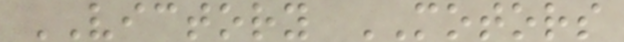VICTORY MOTORS
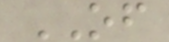OF
